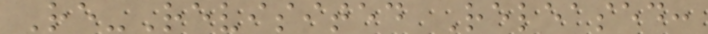Re-Revisited Released:
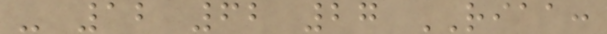- 12 62 27 RIAA:
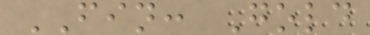FIN: Gold
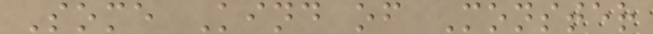Some Kind of Monster
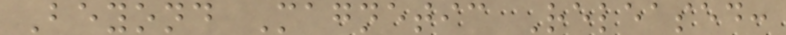Beyond Magnetic Released:
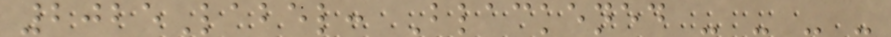2025Label: Blackened - - - -
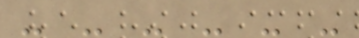- - - - - -
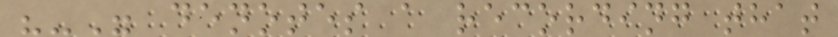"-" denotes a recording that
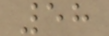58
